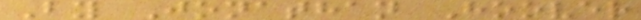By Jonathan Hoover
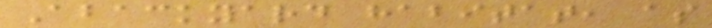Abackyard habitat, as
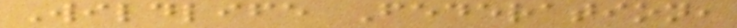Wildlife Federation,
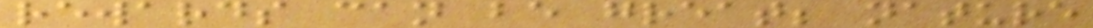rewards can be great; nature
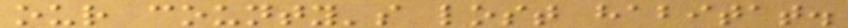our county's lost habitat.
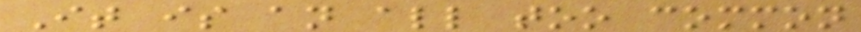It is an all too common
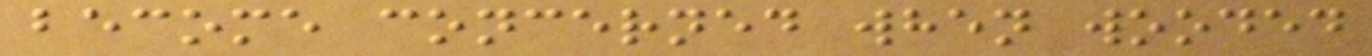become concerned when wooded
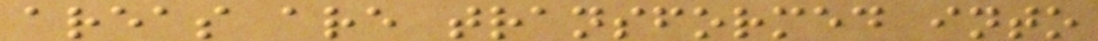areas are transformed into
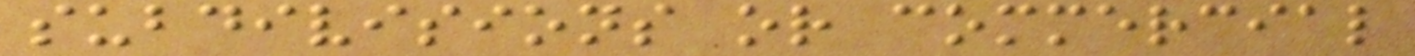subdivisions or commercial
